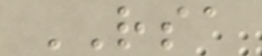RSA
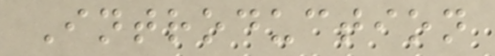Introduction
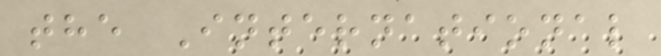the International
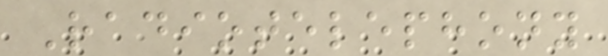Radiotelephony
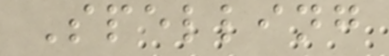Spelling
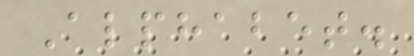Alphabet.
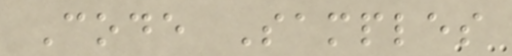Code Samples
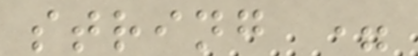string =
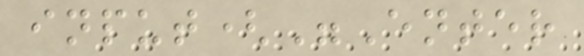input("Enter
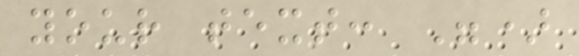your text: ")
